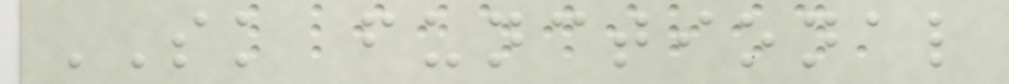SK functional
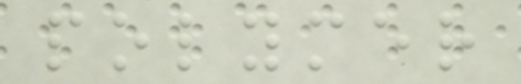polymer
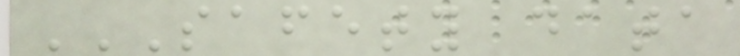SAFETY DATA
